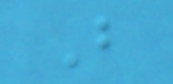B
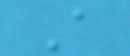A
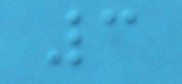3
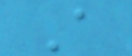A
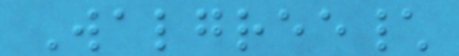Walgree\
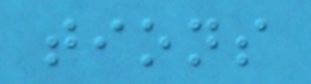tions
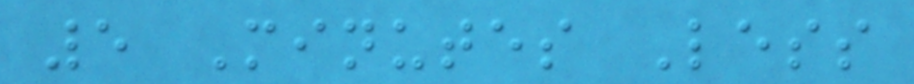5 Minutes Less
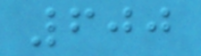600
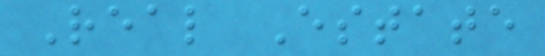Real Estate
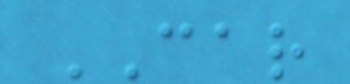CAR
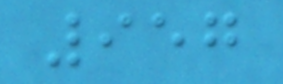957
